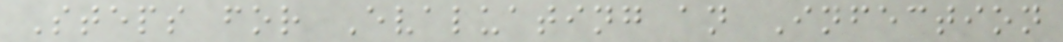Steps for Evaluating an Infection
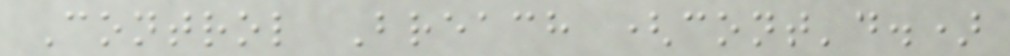Control Breach (cont'd.)
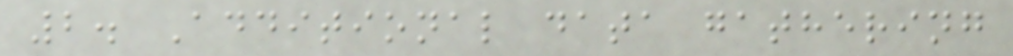2. Additional data gathering
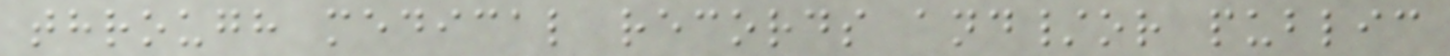through medical records and/or public
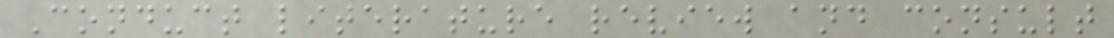Conduct literature review and consult
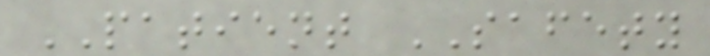PATIENT SAFETY
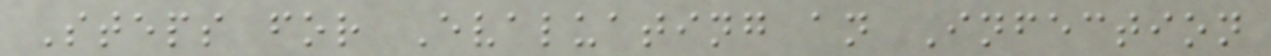Steps for Evaluating an Infection
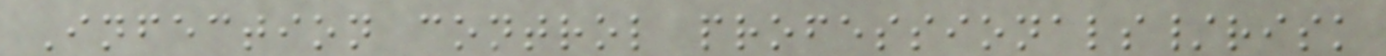Infection control professionals/risk
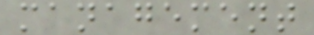management
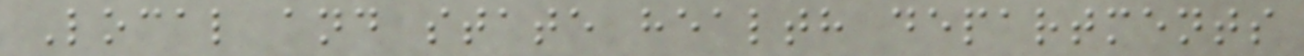Local and state health departments
